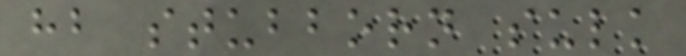hb stubborn sulk
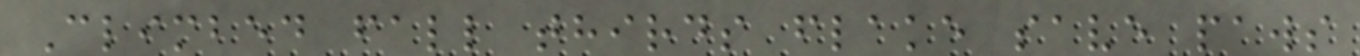Climbed fall thirds flake save paws
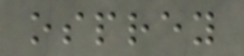osprey
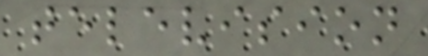television
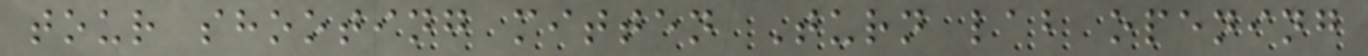tour shooting mitten Turn lab opening
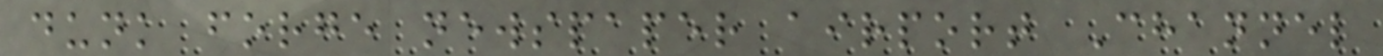dunk forge newspaper airport Channel
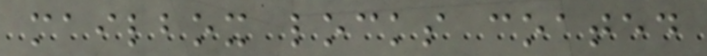mailbox locks coated
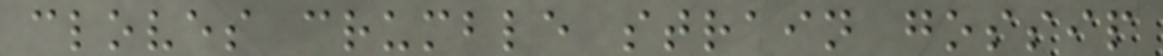cloves crumble strain gossip
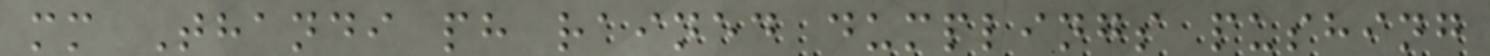mm Thandi ph rained dumplings pushing
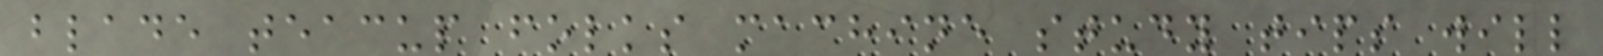blade teacup folks machine study tips will
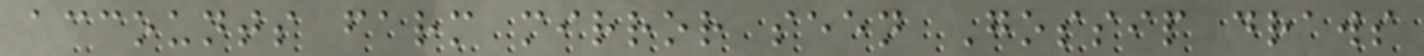accounts farm mirror seen Gossip draws
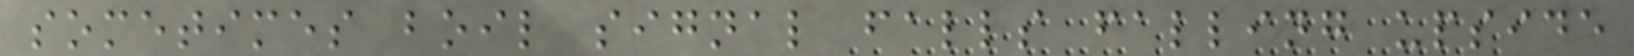sometimes boil signal falls falling upside
